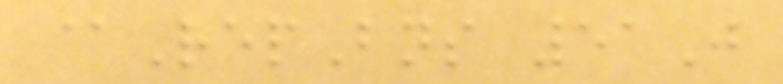@RepBns 51J
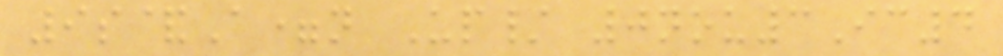9s&A=n Up/ 0nou3Ic4
